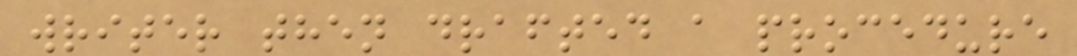writer then drafted a procedure
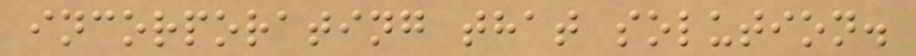incorporating that solution.
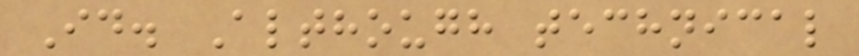Id. Although technical
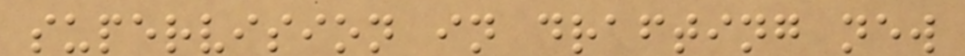supervision in drafting new
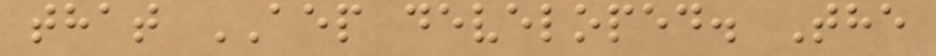that AEP developed. The
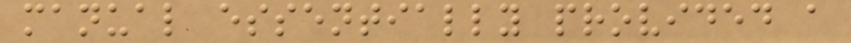manual essentially provided a
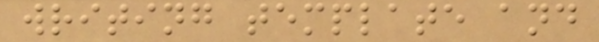writing template and
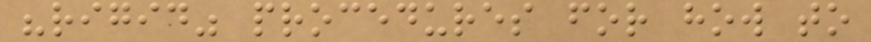"rigid" procedures for how to
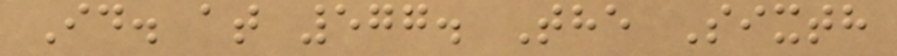Id. at 577. The Sixth
